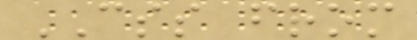CSS from
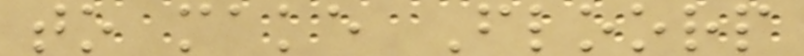to make Floorp
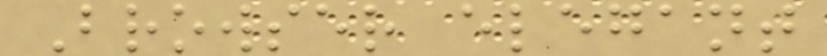Browser elegant
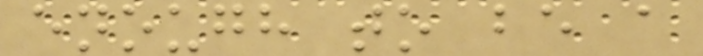enough to be a
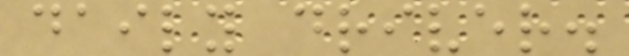daily driver.
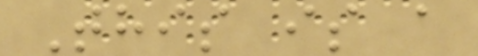This is a
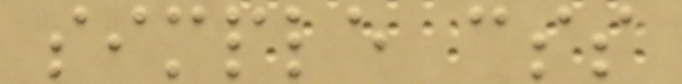simple css
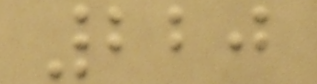220
